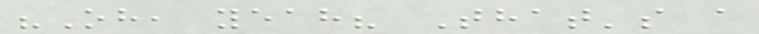"Oh, yeah? That's a
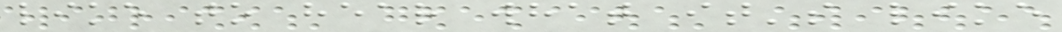like to hear what it's like
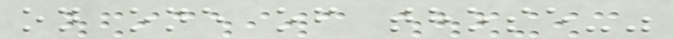on one of those-"
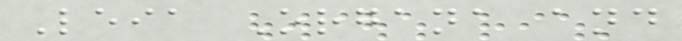Leia Organa and
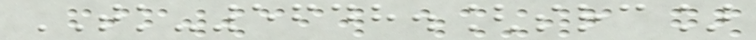TK-5648.[src]
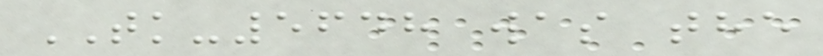TK-5648 was the
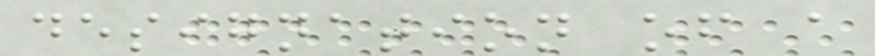designation of a
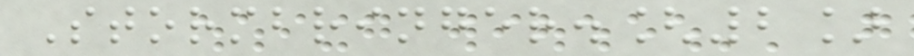Stormbringer.[2]
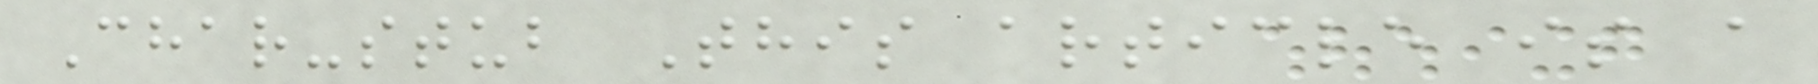Char-stub This article is a
